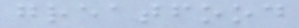greatfood
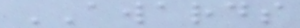AWARDS
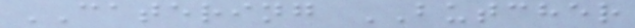CATERING BUTCHER
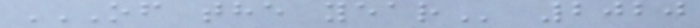OF THE YEAR 2020
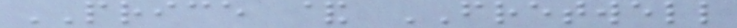PRICE & FRETWELL
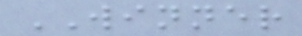WINNER
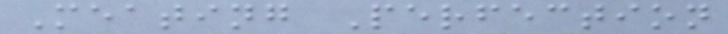Meating Perfection
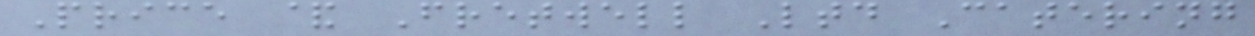Price & Fretwell Ltd Catering
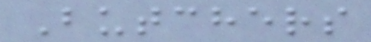Butchers
